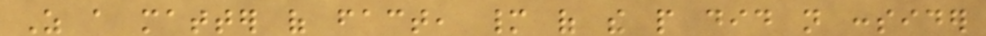As a matter of fact, many of the people did not consider
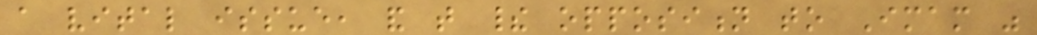a vital issue, and that their opposition to Imam was
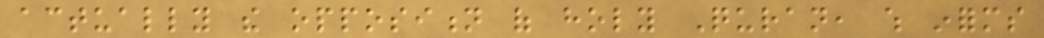actually the opposition of holy Quran, which informs
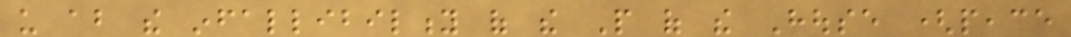us about the infallibility of the People of the House (peace
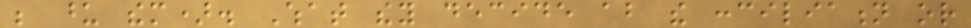be upon them). What they decide about the conciliation or
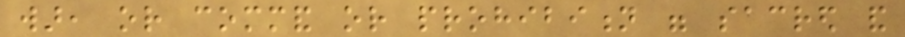war, or command or prohibition were sacred and
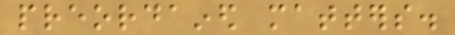preordained matters.
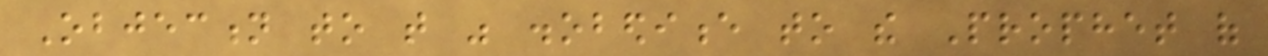Objection to that was disobedience to the Prophet of
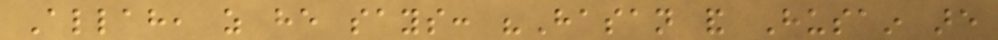Allah, as he says: "Hasan and Husain are
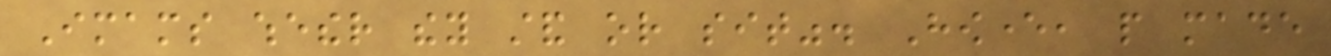Imams whether they stand or sit". However, people made
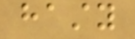hasty
